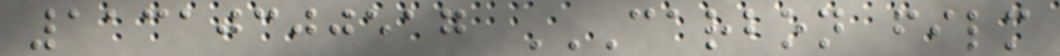11310300517 CARBON FILM
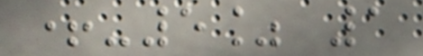+-5% 1
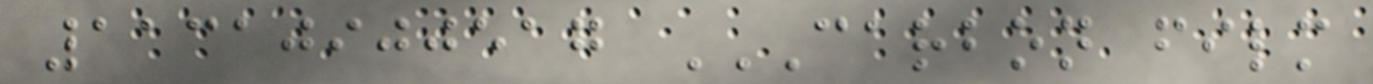11310900517 CARBON FILM
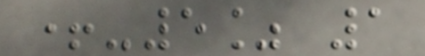+-5% 1
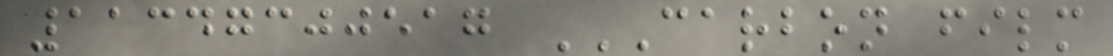11347300517 CARBON FILM
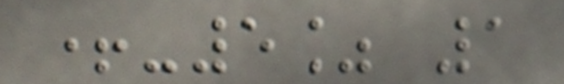+-5% 1
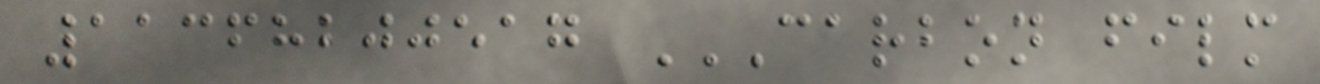11368200517 CARBON FILM
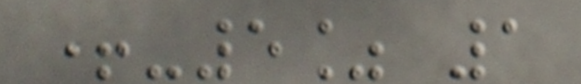+-5% 1
